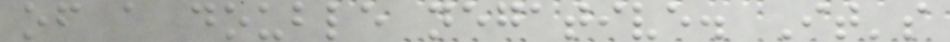of a double negative. It's
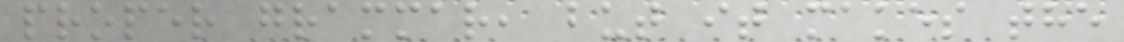proper grammar, but it makes the
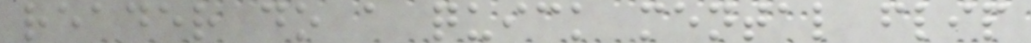reader do a quick mental flip
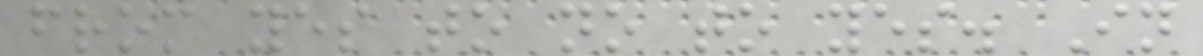from yes to no to yes. In
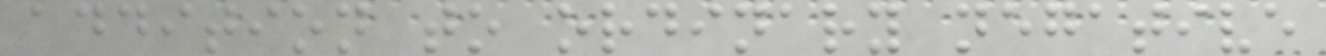addition to ordinary negative
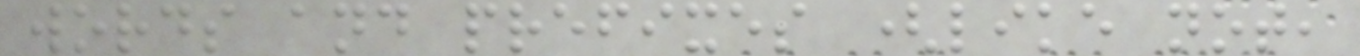words and prefixes (like not,
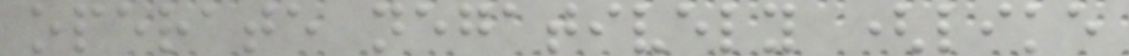operate negatively (like
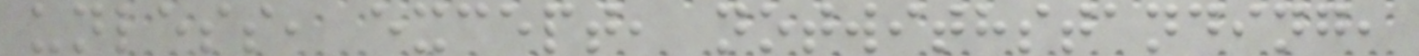unless, except, notwithstanding,
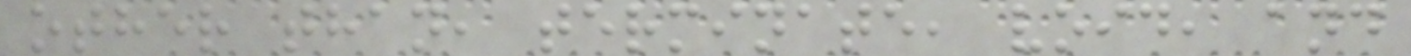other than, terminate, void, and
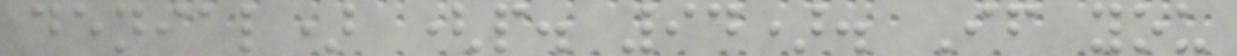denial) (p. 94). If you
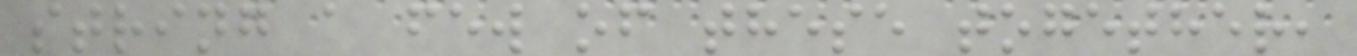string a few of these together,
